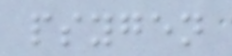psygen
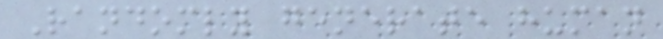Randomly generate human
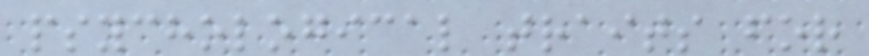psychological traits for
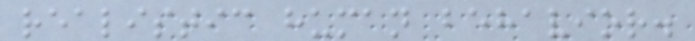realistic human behavior.
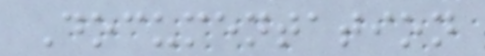Documentation
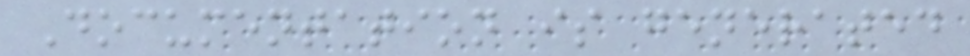Documentation is generated
